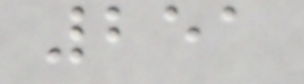251
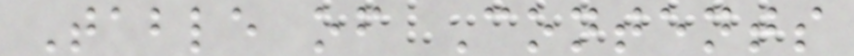Table of Contents
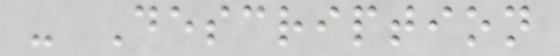- Description
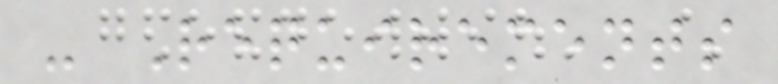- Requirements
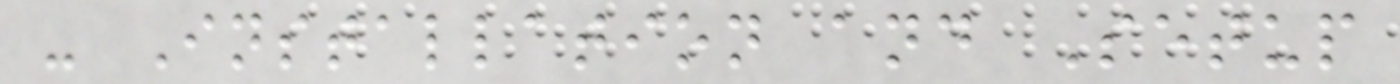- Installation and Setup
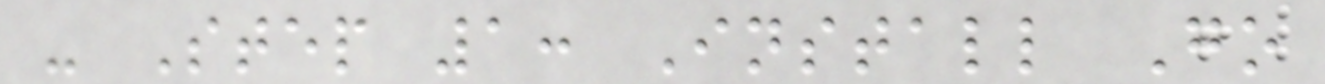- Step 1: Install Go
